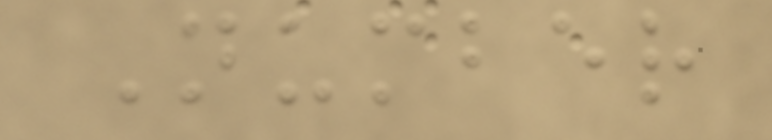Number
